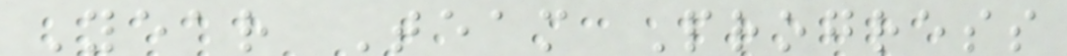Year Team Progress
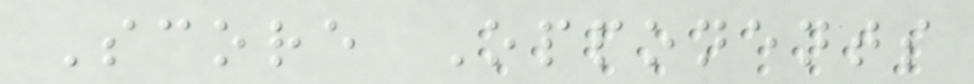Score Opponents
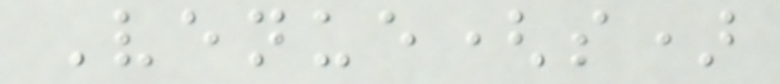Venue(s)
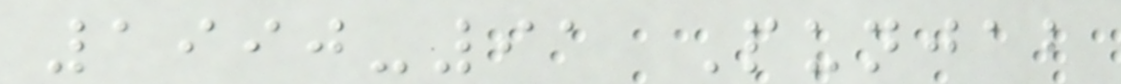1990-91 Punjab
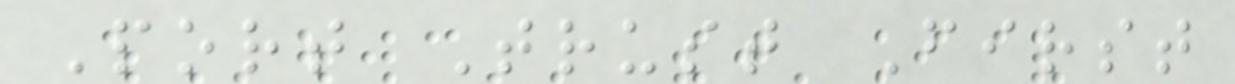Port Trust First
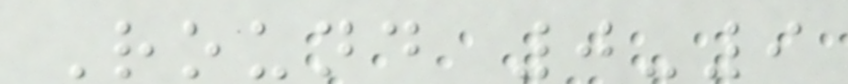Round 0-9
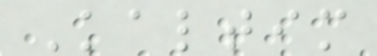Kaltim
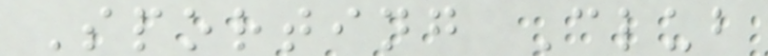Sporting Club
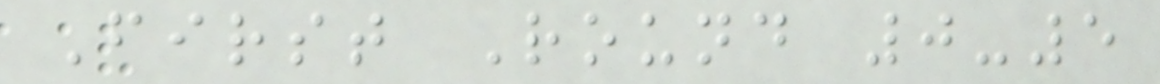First Round 0-5
